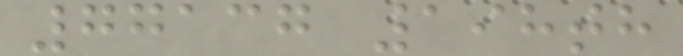77137 198th
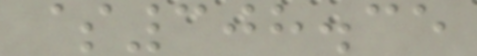$308.35
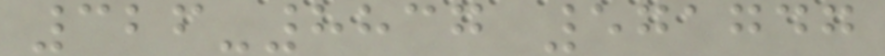326-8837 571747
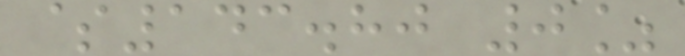$143.80 0%
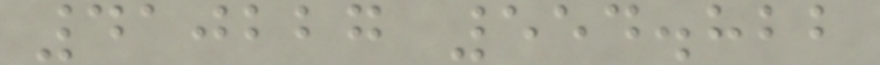410227 554.822
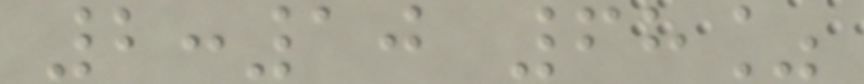2:10 68%
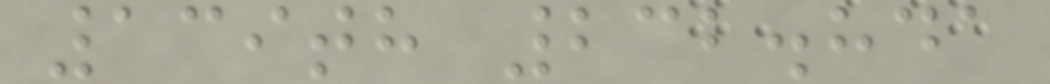139th 232.841
